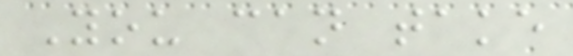You can take
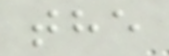the
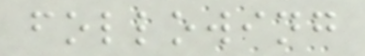following
